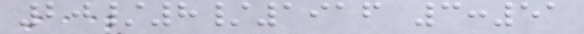20/8/1916 3:51
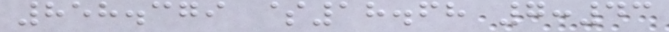858.379 $18.68 7:43
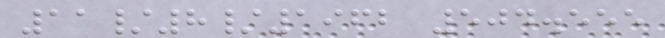11/8/1962 504.555
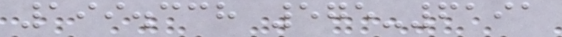199.338 575-6191
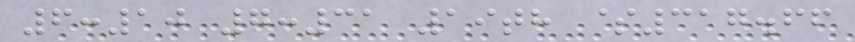6:10 7:31 19th $317.66
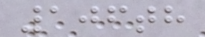106th
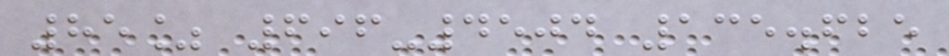85% 696-4504 135.625
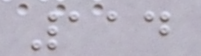114
